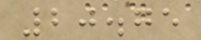20.75
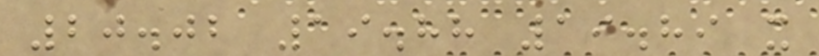20.02 19.88 19.89 x
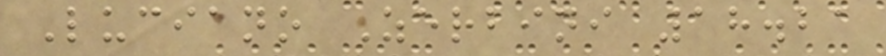Luciano Zerbini 18.21
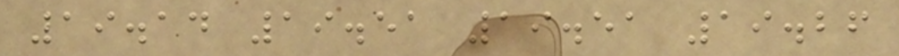19.14 19.51 19.51 19.26
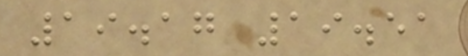19.17 19.51
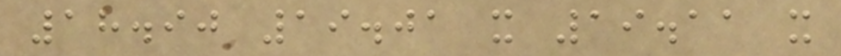18.90 19.01 x 19.11 x
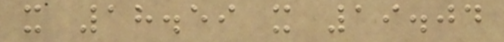x 18.59 x 19.04
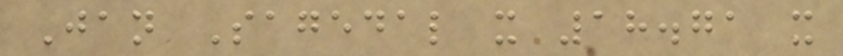Jan Sagedal x 18.71 x
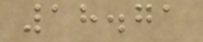18.71
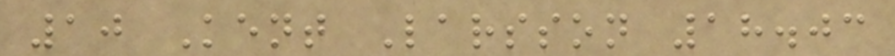10 Kent Larsson 18.03
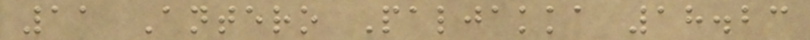11 Antero Paljakka 18.23
